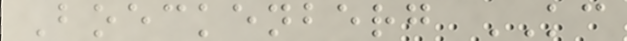Boeckenberg KC
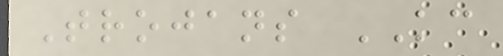Trojans KC
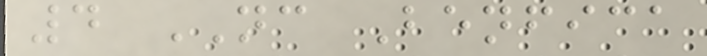4 NC Benfica
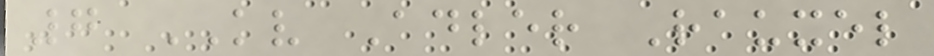7 KV Adler Rauxel
